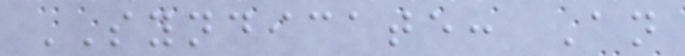SYNDICATE: An
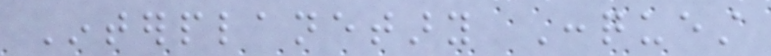Interplanetary Conquest
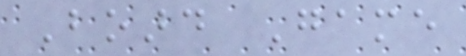Board Game
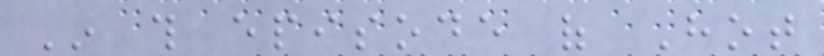In this episode of Hot
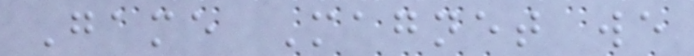Game Magnet we
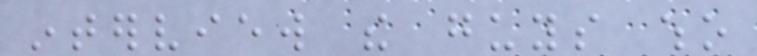interview the guys who
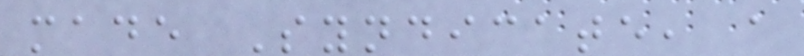made Syndicate, a
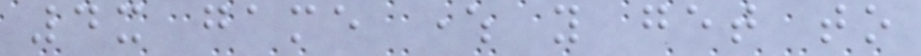4x game where you get to
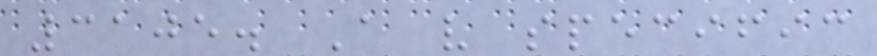3105. A very specific
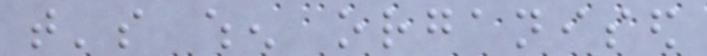that's when organised
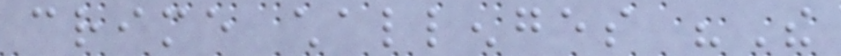crime challenges "The
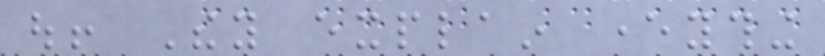out! They explain everything
